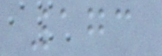173
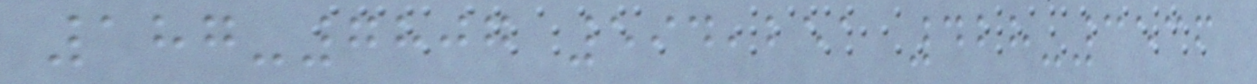187-7807 594,251 428-3536
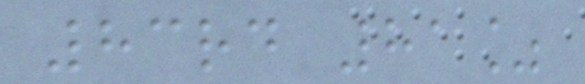83rd 81%
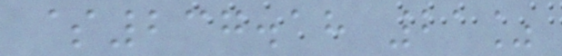$237.18 21%
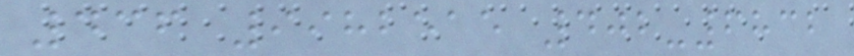436 9982515 402-6832
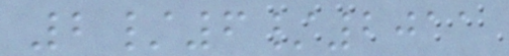2/6/2011
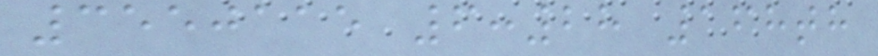3550115 6:28 168th
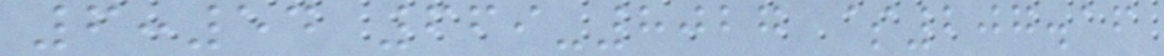6:54 669-8027 $207.16
